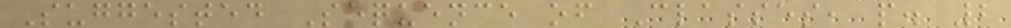Suggested Sequence of Classes, p. 2
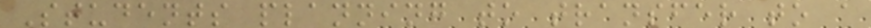Students planning to transfer to a
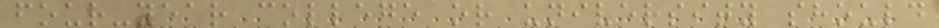four-year college or university should
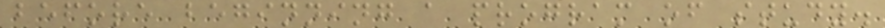before beginning a program of study.
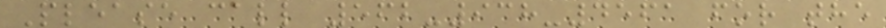Please call 562-938-4561 for the
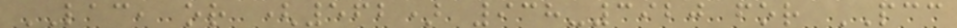LAC, or (562) 938-3920 for PCC
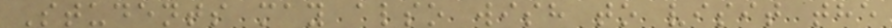Students may also wish to visit the
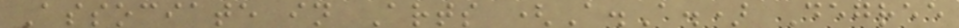Associate in Arts (A.A.) Degree
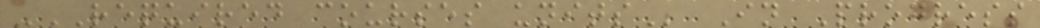REQUIRED COURSES UNITS In Progress
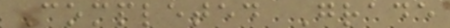Completed Grade
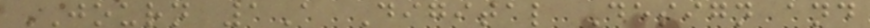JOURN 1A Digital Design and
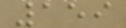159
